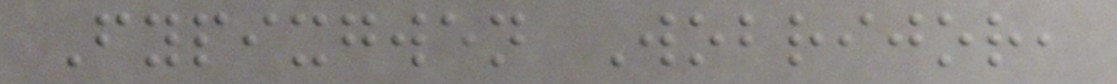Fypixgwen Wobrijor,
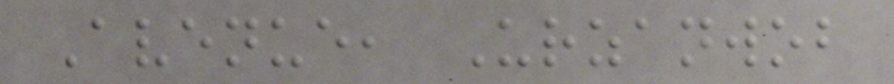Avenue, Urzanwob
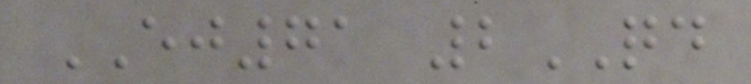EJ71 2QD
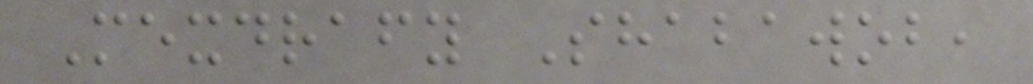Mexdrafy Shabawob,
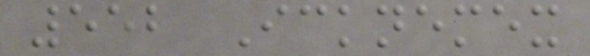552 Icknemex
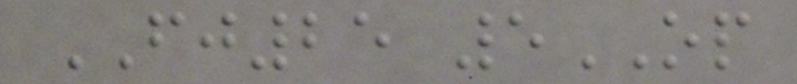FJ25 5OP
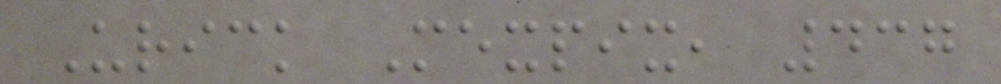Urick Mexpix, 437
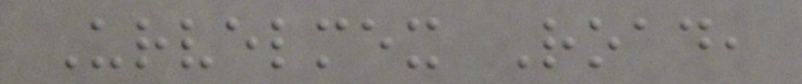Urvelmex Road,
